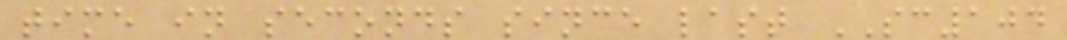time in seconds since last SC104
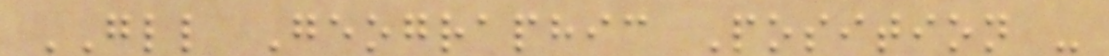GLL Geographic Position -
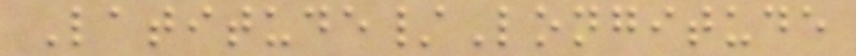Latitude/Longitude
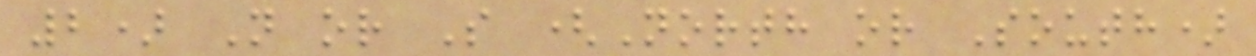2) N or S (North or South)
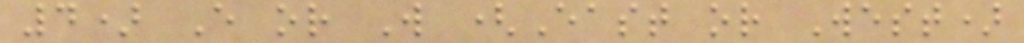4) E or W (East or West)
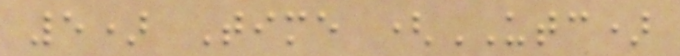5) Time (UTC)
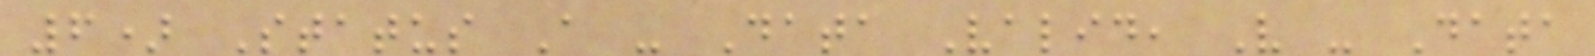6) Status A - Data Valid, V - Data
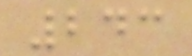243
